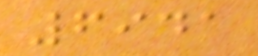6941
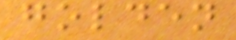golden
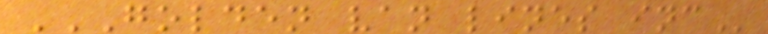GOLDEN VAN LINES INC
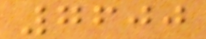7600
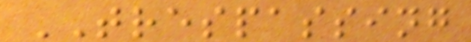TRESPASSING
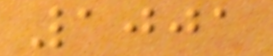1001
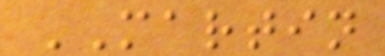MARTIN
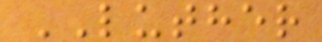LUTHER
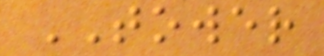TOWER
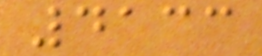4133
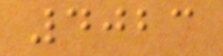4023
